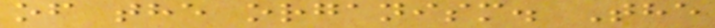of the organism. The
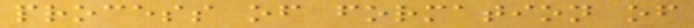process of formation of
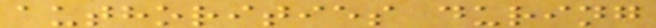authorities during
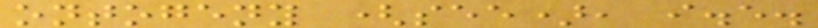ontogeny (see), i.e.
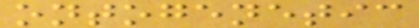ontogenetic
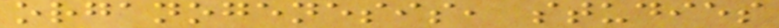organogenesis, studies
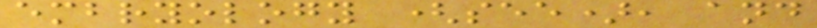embryology (see), and
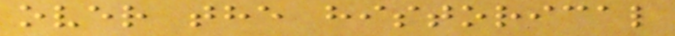over the historical
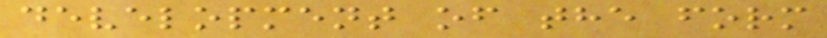development of the form
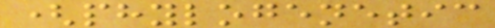(phylogenetic
